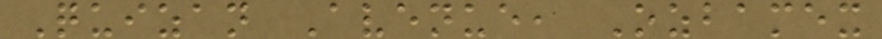Quizan Avenue, Ozbamex
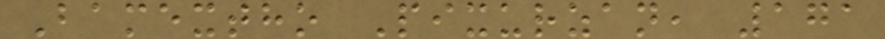Bamextho Pixurzan, 171
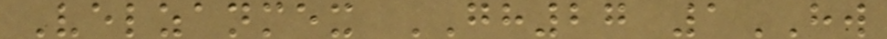Velzanmex GH27 1HW
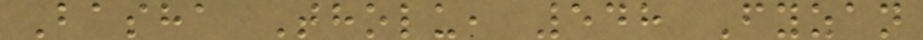Basha Tholu, 548 Fyzan
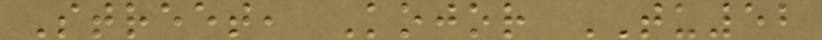Street, Kojor TU52
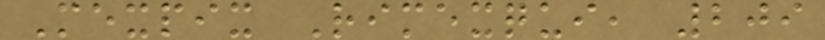Mexpix Rimexqui, 209
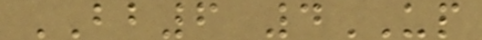BB6 4UP
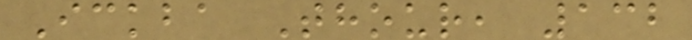Ickba Thour, 132
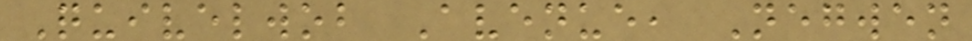Quivelwob Avenue, Negwen
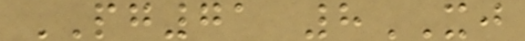PG71 8XJ
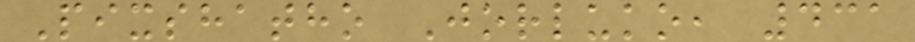Pixshatho Jorluko, 431
